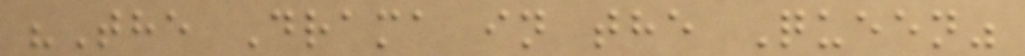"The Drama in the Queen"
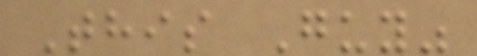This Guy"
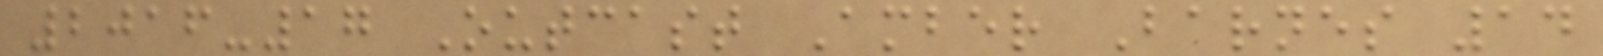2016-17 Outcast Amber Barnes 14
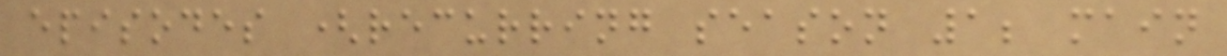episodes (recurring season 1; main
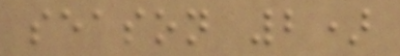season 2)
